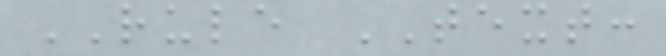RULE TEXT:
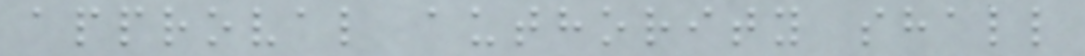approval authority shall
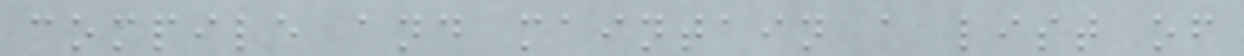compile and maintain a list of
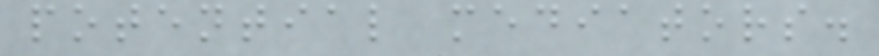potential mediators.
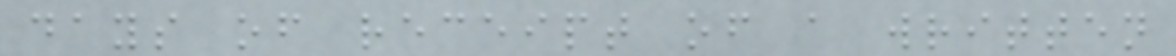days of receipt of a written
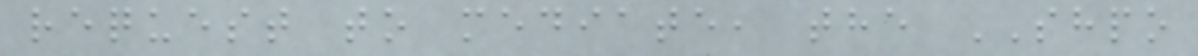request to mediate, the SHPO
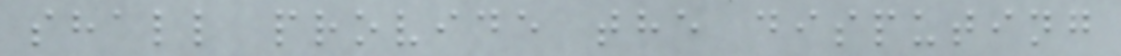shall provide the disputing
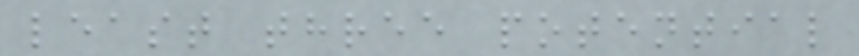least three potential
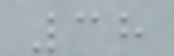38
